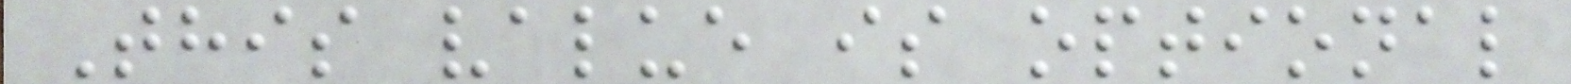This value is optional
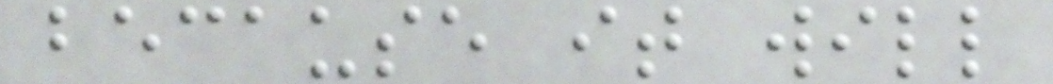because it will
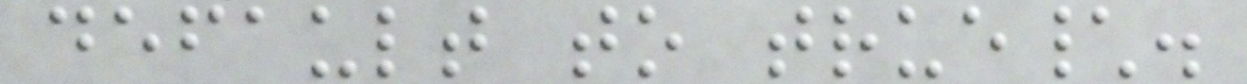default to true\.
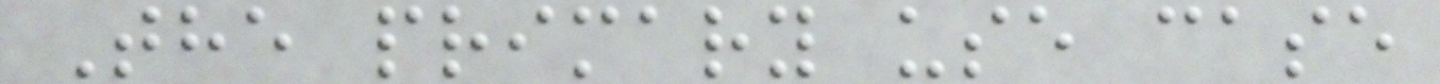The primary use case
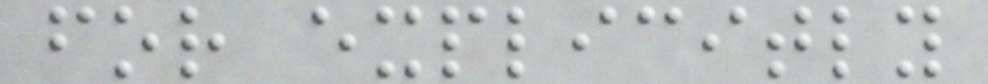for explicitly
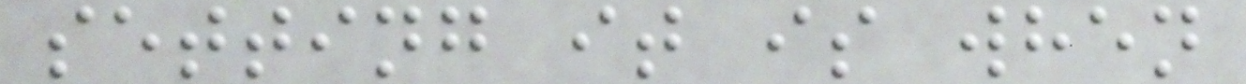setting it is when
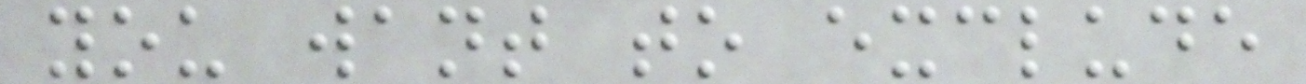you want to exclude
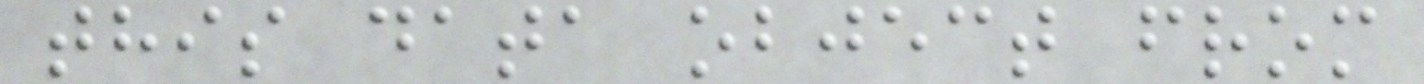this data object from
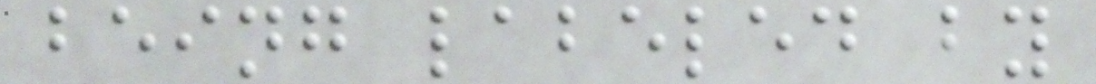being labeled by
